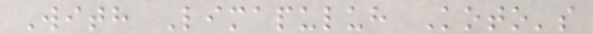With Limapuluh Koto's
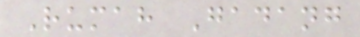Rumah Gadang
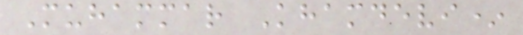Muhammar Khamdevi*
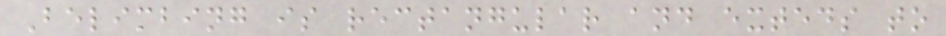Belimbing is rectangular and exteds to
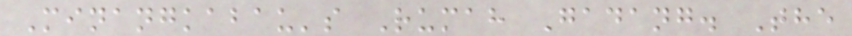Minangkabau's Rumah Gadang. The
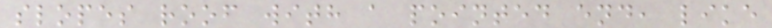slopes roof with a pointed end, like
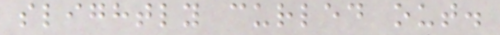slightly curled out.
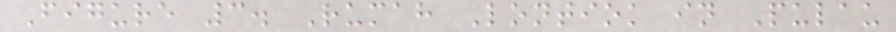Figure 3. Rumah Lontiok in Pulau
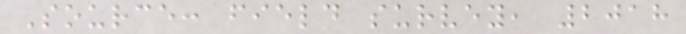Source: field survey, 2018
